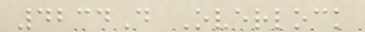4234D Overlock
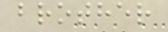brother
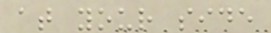at your side
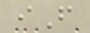iF
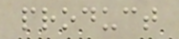product
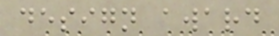design award
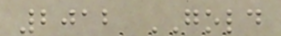2012 GOLD
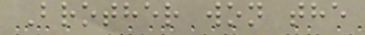Brother won the
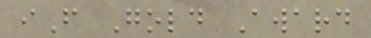iF Gold Award
